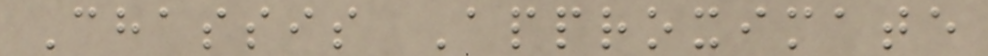Chassis Approximate
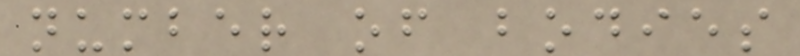number of bodies
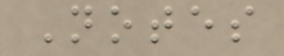Notes
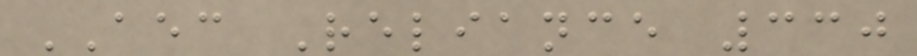AEC Reliance 330
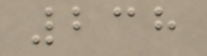238
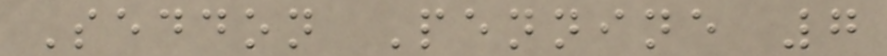Seddon Pennine 7
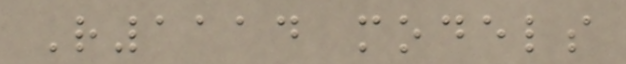R1114 models
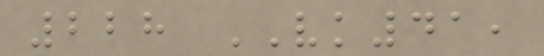228 VK41,
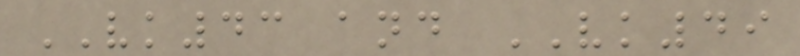VK43 and VK49
